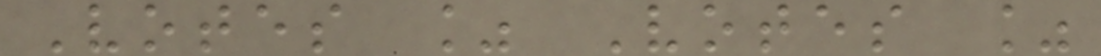Votes % Votes %
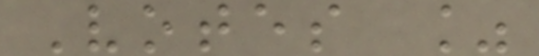Votes %
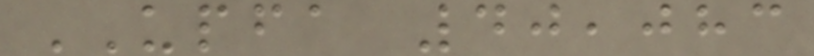UPFA 40,083
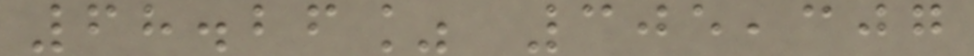68.26% 305,307
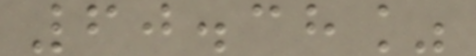60.38%
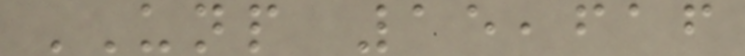UNP 15,616
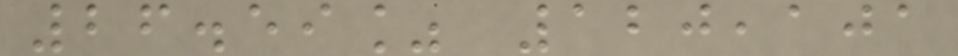26.59% 120,101
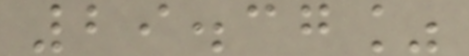29.37%
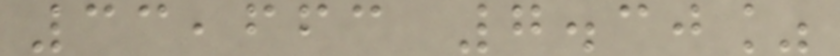33,663 7.30%
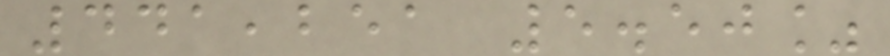441,251 5.50%
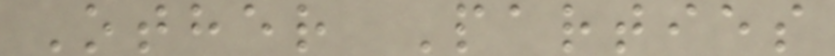Other Parties
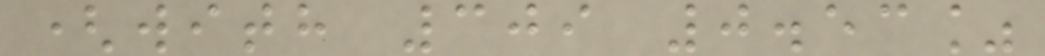(with 309 0.53%
